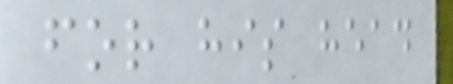for his head
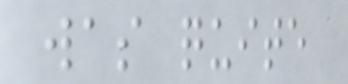was quite
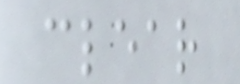clear
